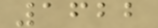1622
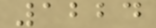1224
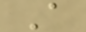A
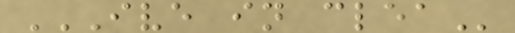IVE IN CLEA
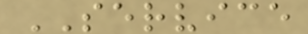SERVICE
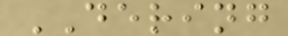DERING
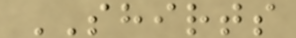SHIRTS
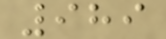989
